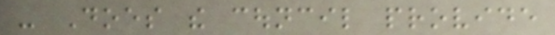- Does the council provide
